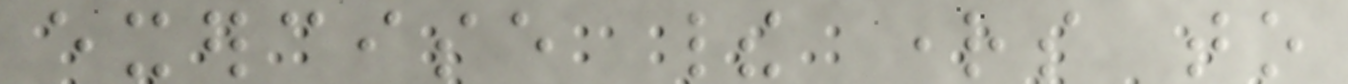exercise their rights to
